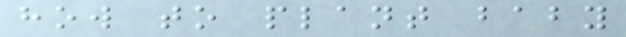how to plant baby
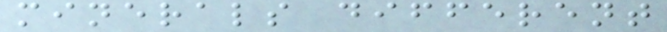minerals different
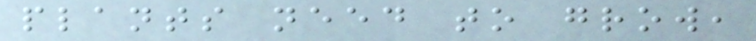plants need to grow,
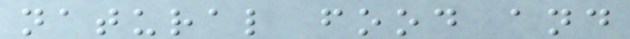natural food and
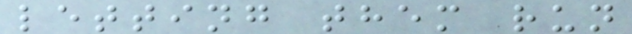letting them run
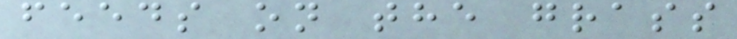feeds on the grass
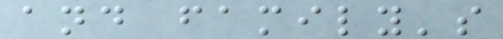and family's
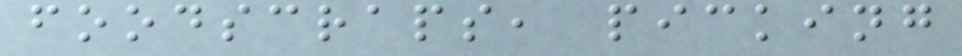foodscraps, picking
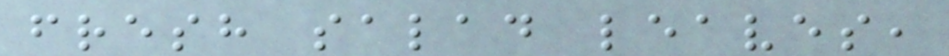fresh salad leaves,
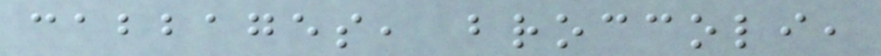cabbages, broccoli,
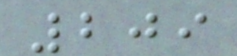209
